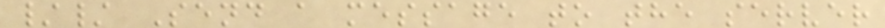// Send a message to the server
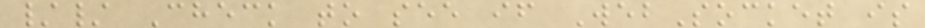// Check to see if WebSocket is
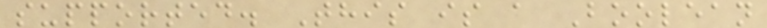supported. This is a Boolean
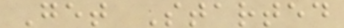Get Started
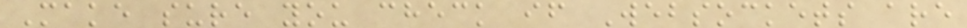Make sure you check if Websockets are
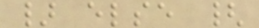} else {
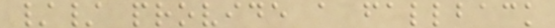// provide a fallback
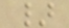}
